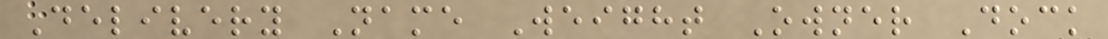Delivery Name Weight Owner Dock
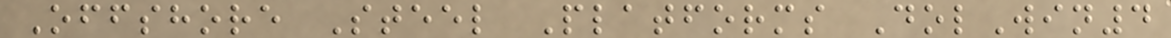Offshore Steel Platforms DolWin4
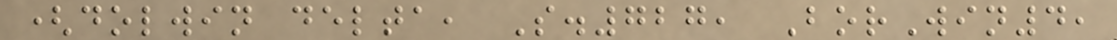(dolwin delta, S.727, BorWin4,
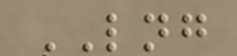LNG
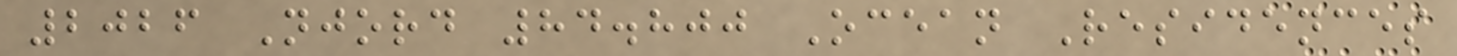2026 Njord 84.800 Ocean Residences
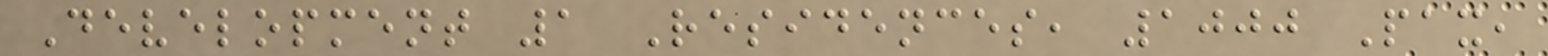Development 1 Residences, 1000 Pax,
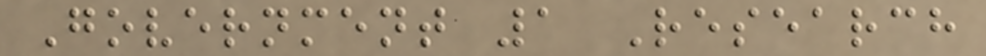Government 1 Research
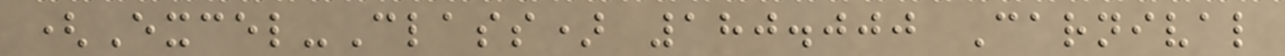(Excel-Class) 180.000 Carnival
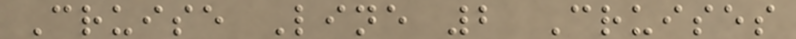Cruise Line 2 Cruises
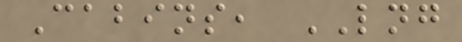Cabins, LNG
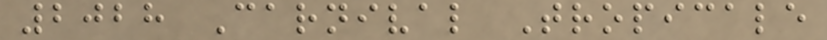2028 Carnival Tropicale
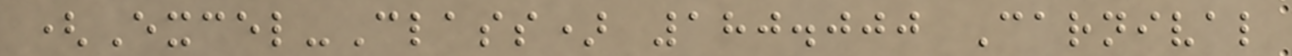(Excel-Class) 180.000 Carnival
